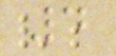4
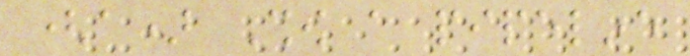(a) Show a pipeline
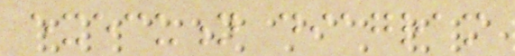execution diagram
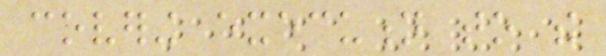covering execution to the
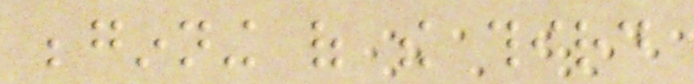beginning of the third
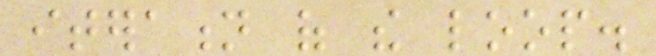iteration of the loop.
